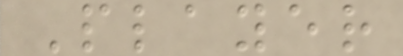Player
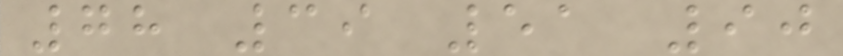78 39 51 90
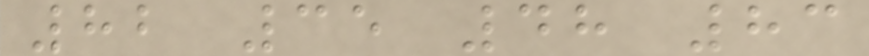82 35 48 83
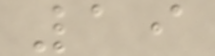19
